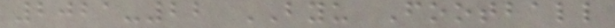2021-22 BYU Football
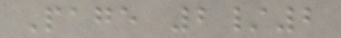Page 2/2
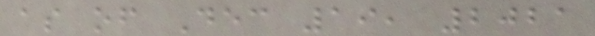as of Dec 19, 2021
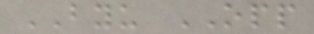BYU OPP
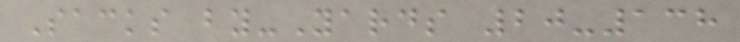Sacks by-Yards 20-138
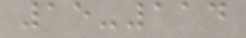15-114
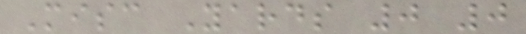Misc Yards 0 0
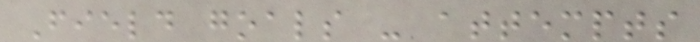Field goals - attempts
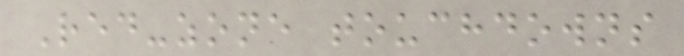Red-zone touchdowns
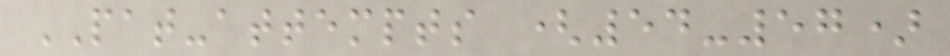PAT-attempts (54-57)
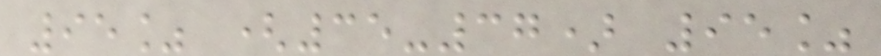95% (35-37) 95%
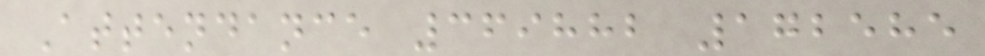Attendance 369882 172585
